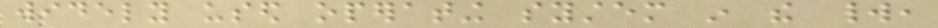widely used operating system in the world,
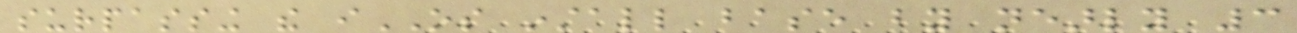surpassing the iOS install base by nearly 3
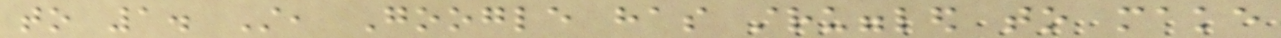to 1. Still, Google has struggled to make
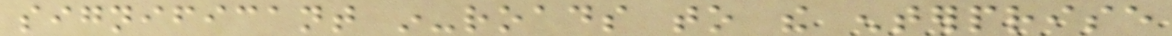significant in-roads to the enterprise
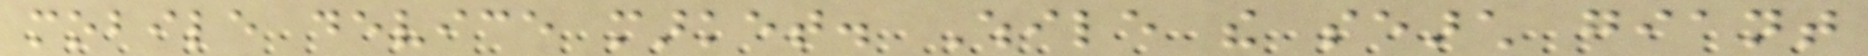mobile device market. While the search giant
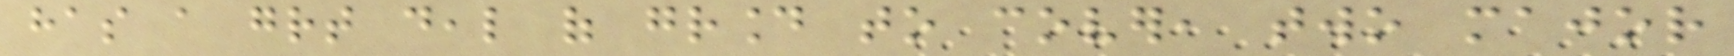has a great deal of ground to cover, two major
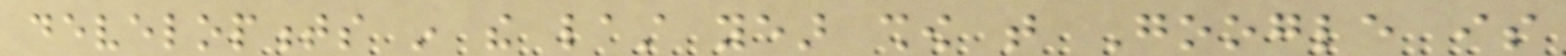developments in the last year show that Google is
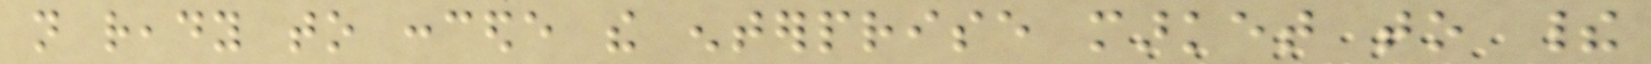not ready to concede the enterprise market to their
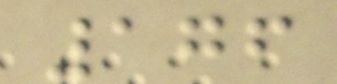176
